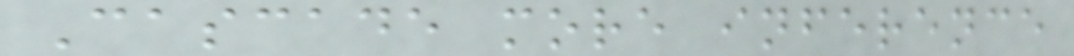Cascade more inference
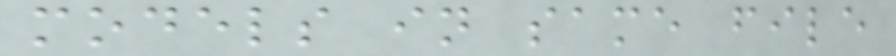models in same file
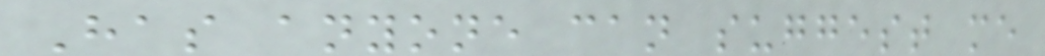Has anyone can suggest me
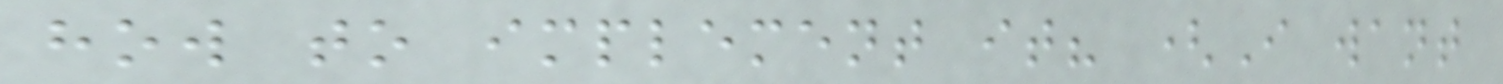how to implement it? (I want
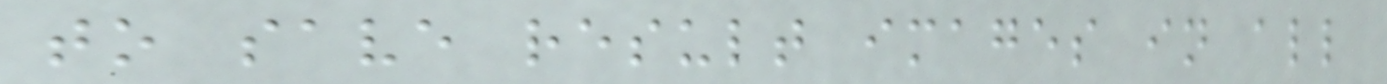to save result images in all
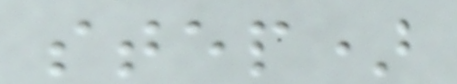step)
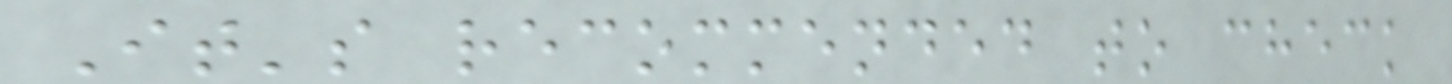It's recommended to check
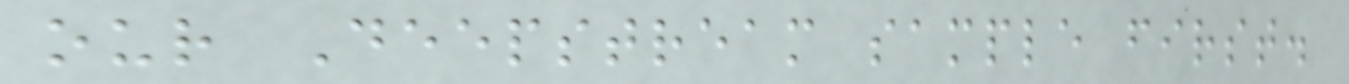our Deepstream sample first.
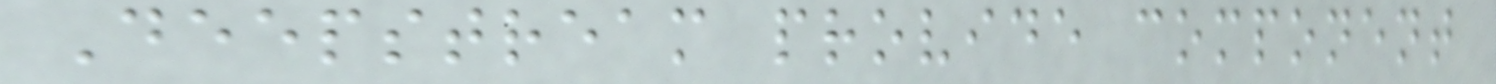Deepstream provide component
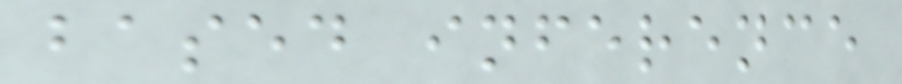based inference
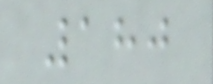180
